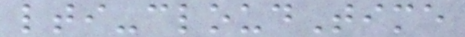lti-cloudTime
